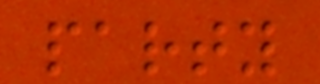party
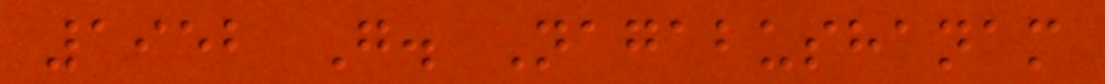1952 G. Nagabushanam
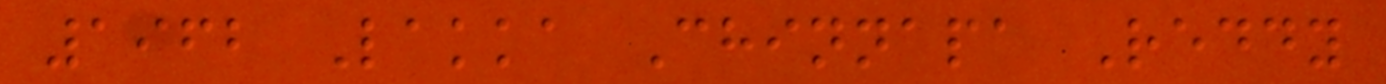1962 Lakka Chinnapa Reddy
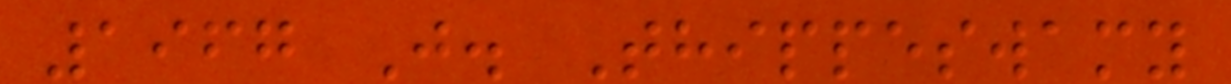1967 J. Thippeswamy
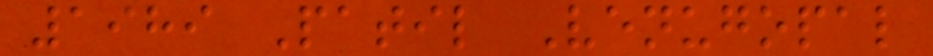1989 Patil Venugopal
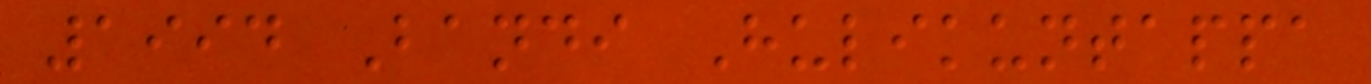1994 Bandi Hulikuntappa
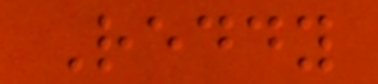Reddy
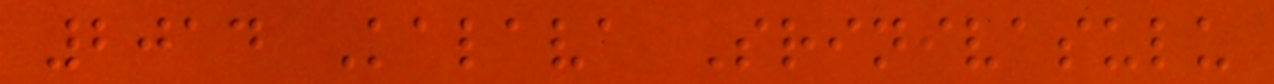2014 Kalava Srinivasulu
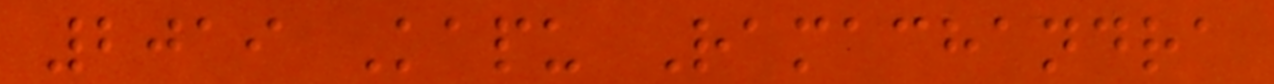2019 Kapu Ramachandra
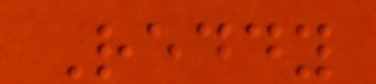Reddy
